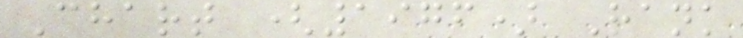Chart (1976) Rank
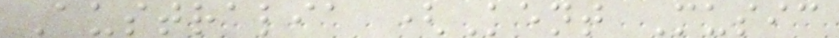Australia (Kent Music
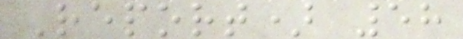Report) 58
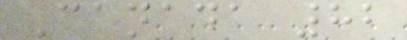Canada 82
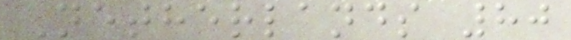Netherlands 80
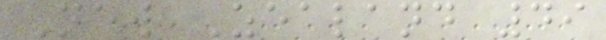New Zealand 49
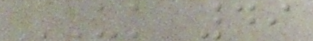UK 49
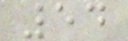54
